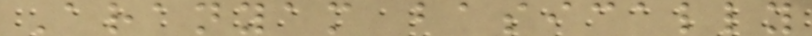Aranyam basically
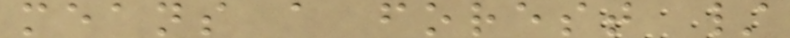means a forest /
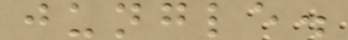jungle.
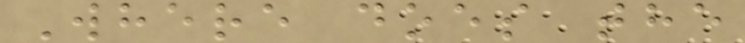Where does the
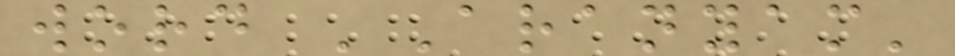word 'Aranyam'
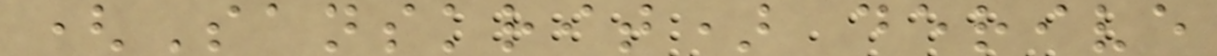(Sanskrit) derive
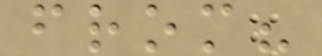from?
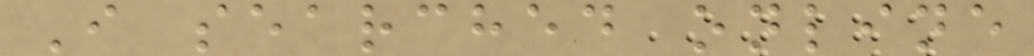I searched online
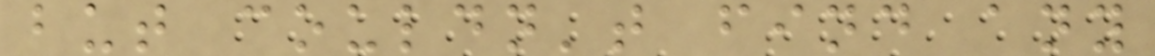but couldn't find any
